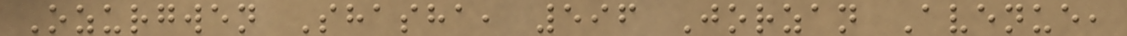Ozurgwen Shasha, 596 Jorzan Avenue,
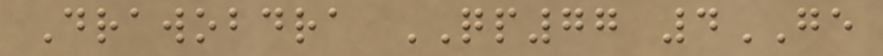Drawobdra QP77 4GE
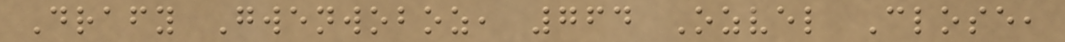Drafy Gwenwoboz, 764 Ozvel Close,
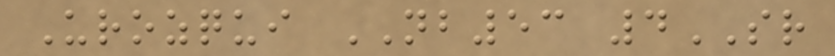Urozqui NB53 4SR
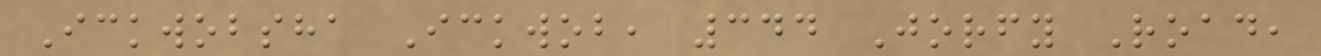Ickwobsha Ickwob, 344 Jorfy Road,
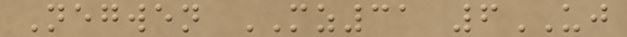Negwen MZ31 6UJ
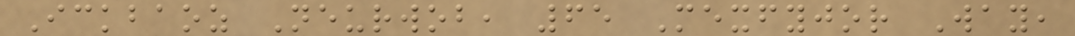Ickbaoz Neurwob, 65 Mexfyjor Way,
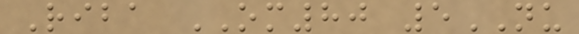Riba OM80 5NU
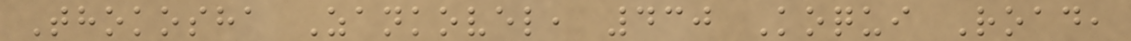Thokosha Zankovel, 430 Koqui Road,
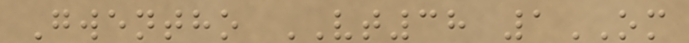Gwentho VT38 1OM
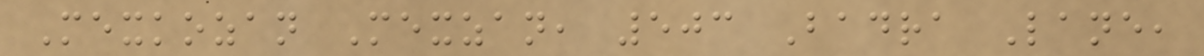Mexkozan Mexzan, 503 Badra Lane,
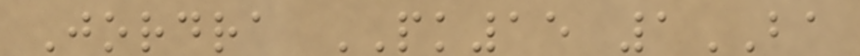Jordra PK15 1BA
